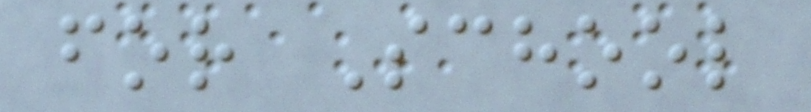for School
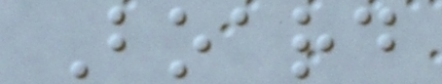Board
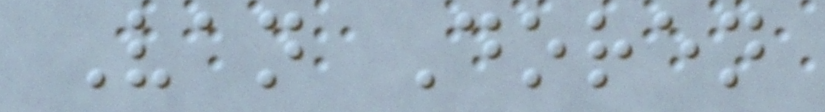Van Doren
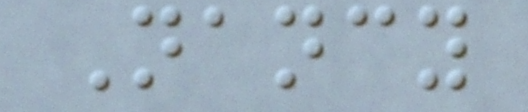Nancy
